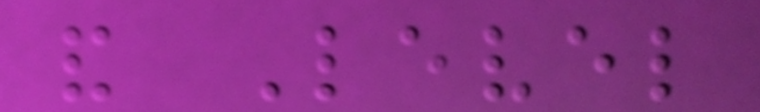and Level
